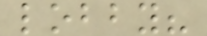lobby?
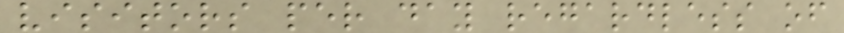visitors per day regardless of
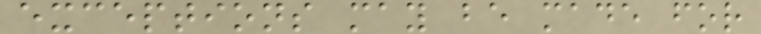exceptions may be made for
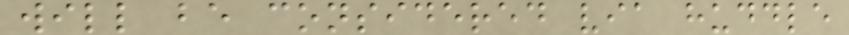will be considered via huddle
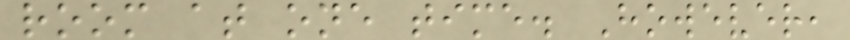room at one time. However,
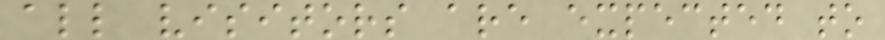all visitors are expected to
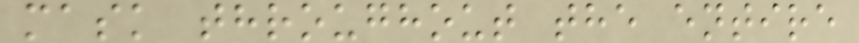mask throughout the entire
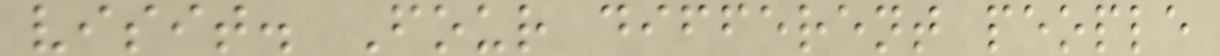visit. Four different people
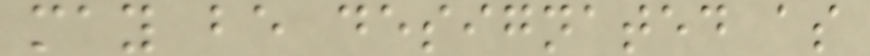may be designated as
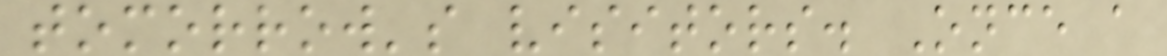tomorrow's visitors. Once a
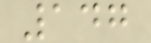147
